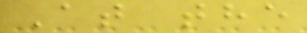At the
